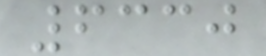6330
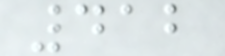412
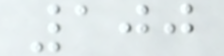100
